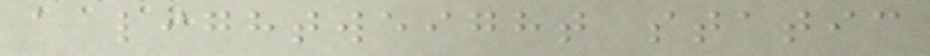a lightweight static
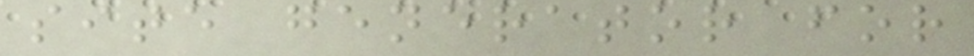site generator for
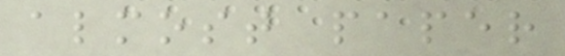almost paper
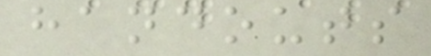handouts
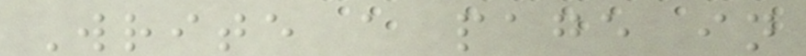Write a page in
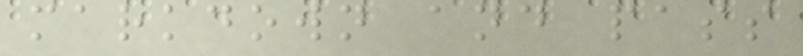markdown and pass
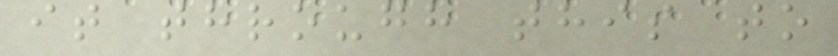it through this to
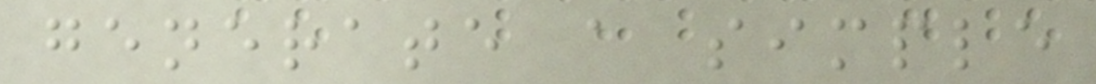generate a simple
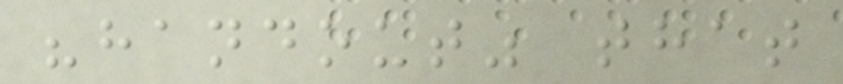"handout" that
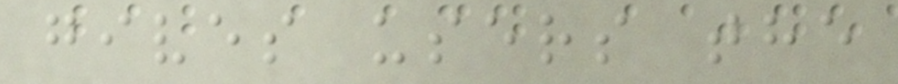gives users the
